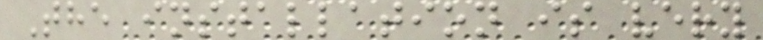The installation is very
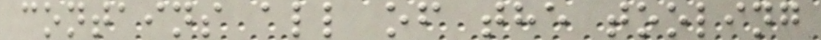contains all of the tooling
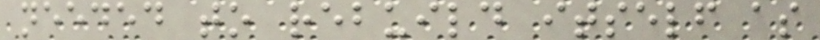needed to rebuild itself as
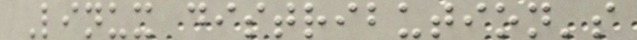Linux distribution's
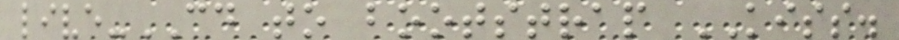live-CD to bootstrap KISS.
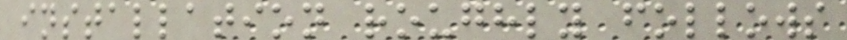installation roughly follows
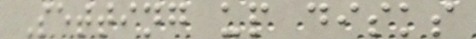Setting up disks
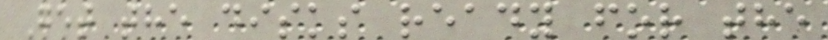Get the disks ready for the
